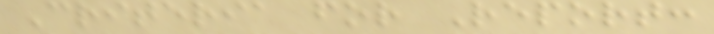Criteria for Report:
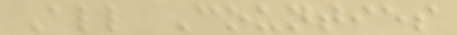All Counties
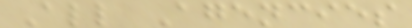All Agencies
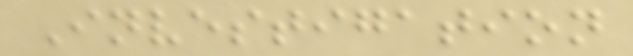Investigation
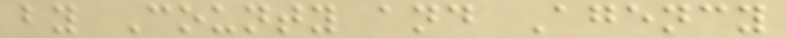by County and Agency
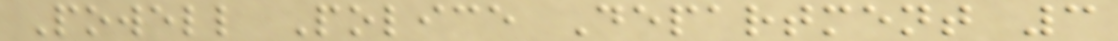Powell Police Department 3
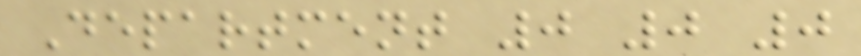Department 0 0 0
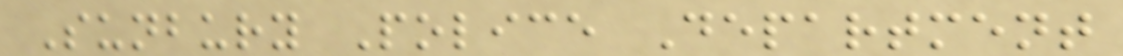Sunbury Police Department
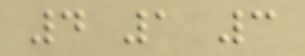4 1 3
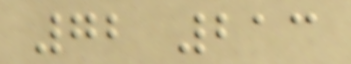72 213
